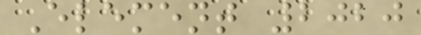Element 2020
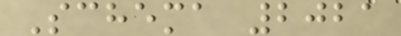Schema 2021
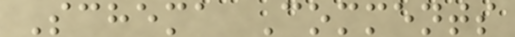Schema Comments
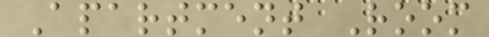Apartment Room
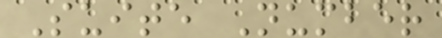Suite Number
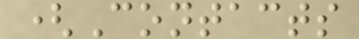(Contacts
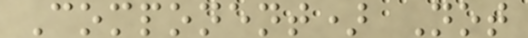Component) Not
